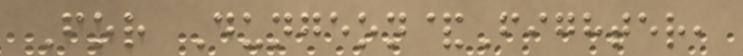For Dungeon&Fighter,
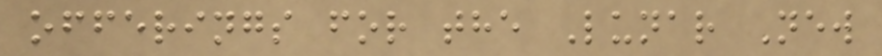offerings for the Lunar New
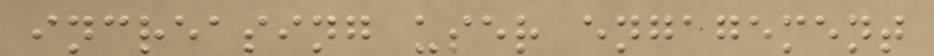increasing user engagement
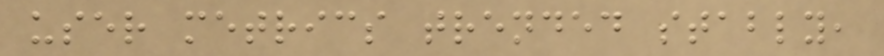user metrics trended stably,
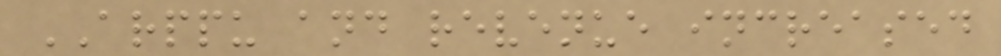ARPPU and revenue increased
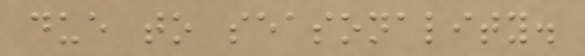due to seasonality.
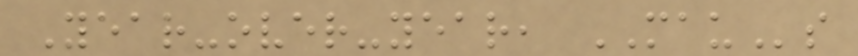Year-over-year, MAUs
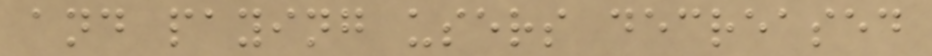and paying users decreased
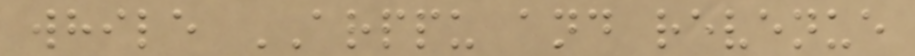while ARPPU and revenue
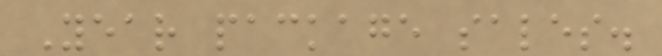Year package sales.
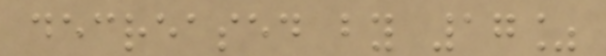decreased by 17%
